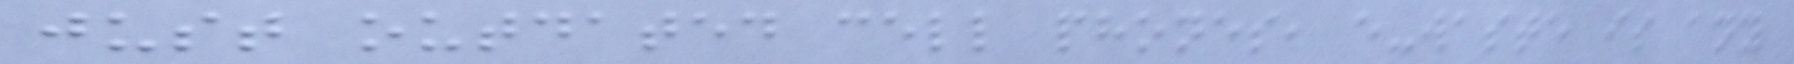just outdated cell phones, e-waste is any
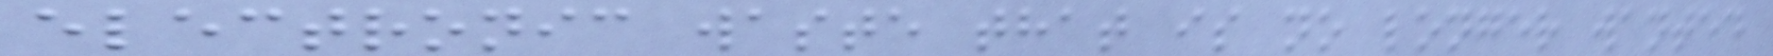electronic waste that is no longer wanted
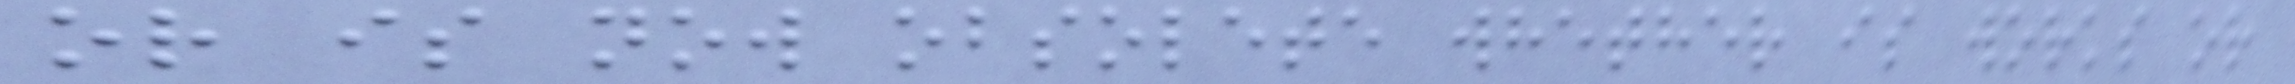or is now obsolete whether is works or
